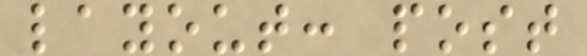layout: post
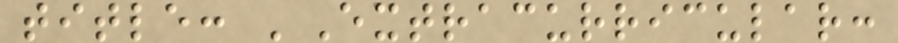title: 'Extracurricular:
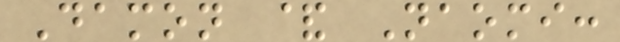Damon & Naomi:
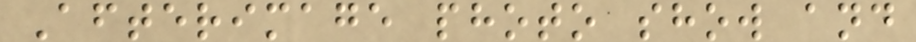Afterimage photo show and
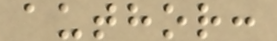author:
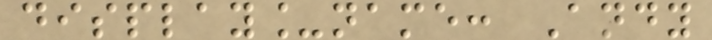display_name: Andy
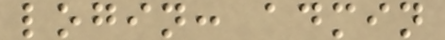login: admin
